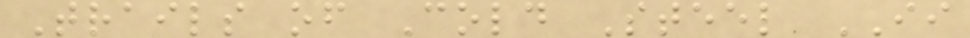Trails of Cold Steel II
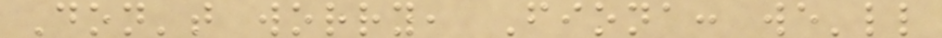Don't worry, Fiona: we'll
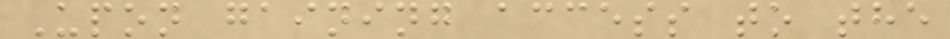Upon gaining access to the
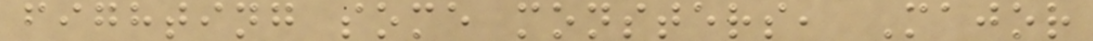fighting some monsters, Major
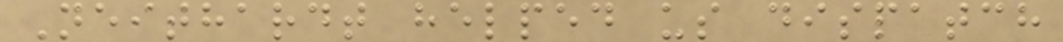Neithardt helped us dispatch
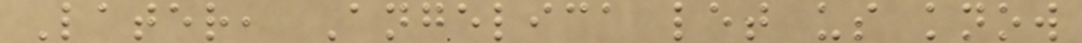Later, Angelica let us know
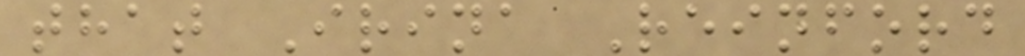that Irina Reinford
